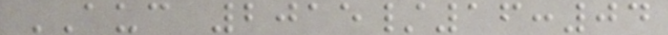AUC 2015/16:04
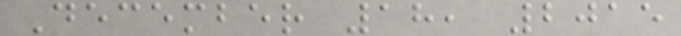December 18, 2015
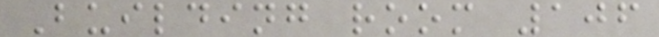Building room 106
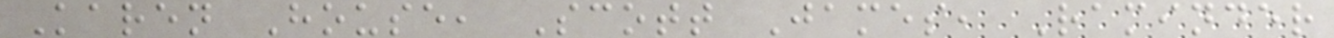Karen House, Scott James, Raminder
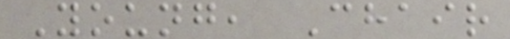Young, Chair
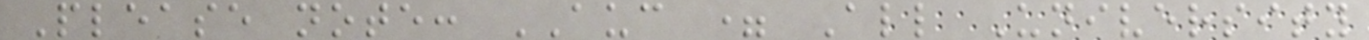Please note: AUC = All University
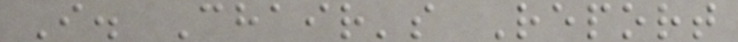I. Chair's Report
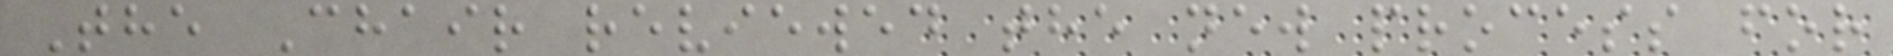The Chair reviewed the new process for
